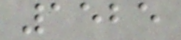1525
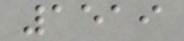1519
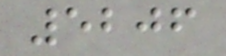5206
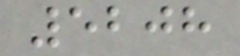5208
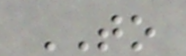TO
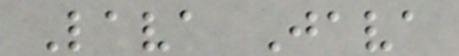Lava Java
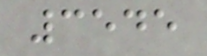3545
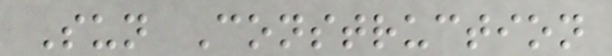Sun Construction
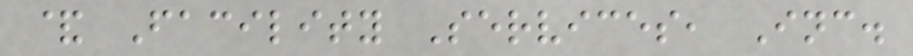& Facility Services, Inc.
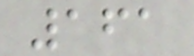161
